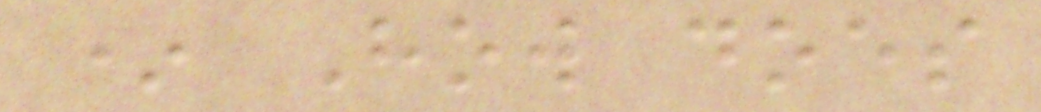* How does
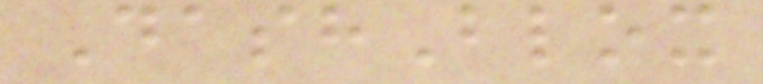DashBlox
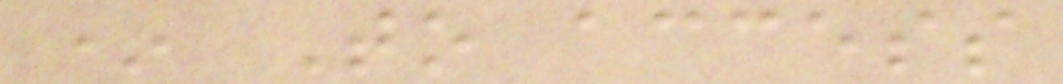* To access
